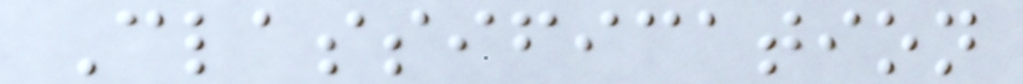Classification
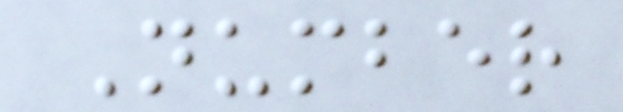Number
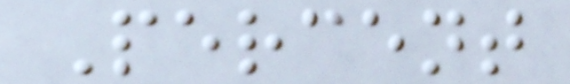Percent
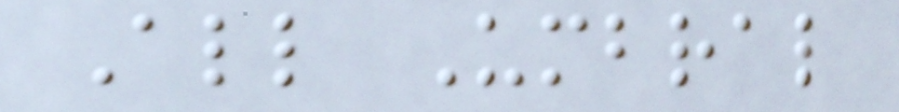All Umbral
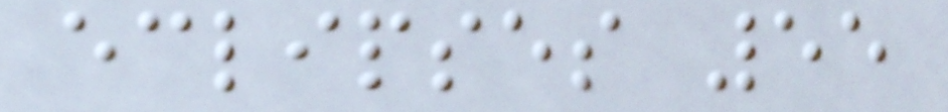eclipses 55
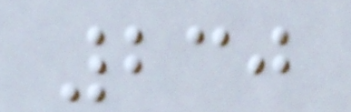230
